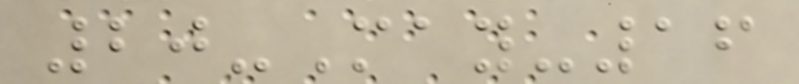20-May-16
